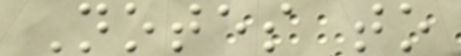Notes to
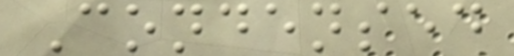Condensed
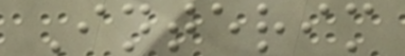Interim
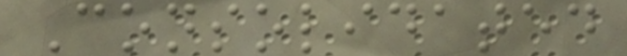Consolidated
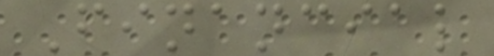Financial
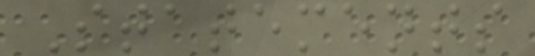Statements
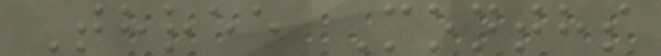Three Months
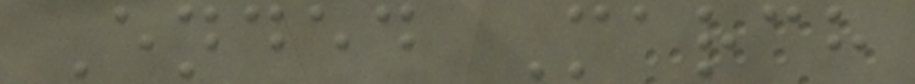Ended March
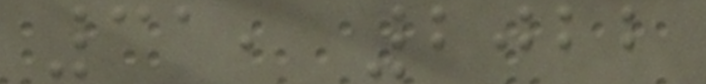31, 2022
